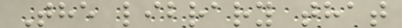The library that
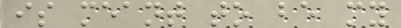is meant to be my
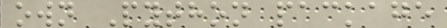own Python package
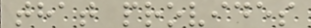that provides
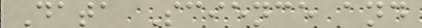Data Science and
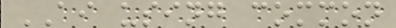AI using common
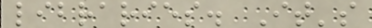libraries. It's
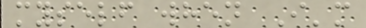myself when I'm
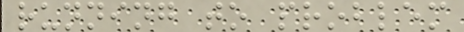running to problem
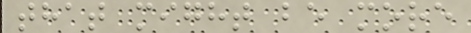that might be more
